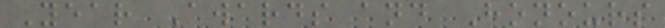Year Awards and Honours
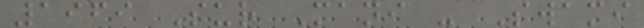1969 Sur Mani - Swami
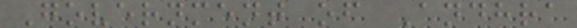Government of Andhra
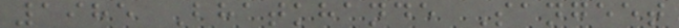1985 Bhatkhande Sangeet
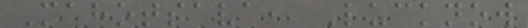Mahotsava, Lucknow
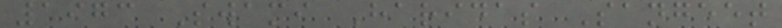1973 Swami Haridas Sangeet
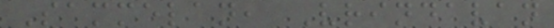Sammelan, Vrindavan
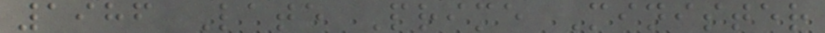1986 Late Prime Minister
